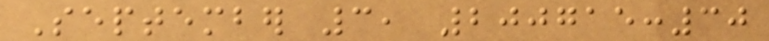September 3, 200715:30
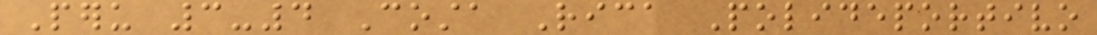Peru 3-4 Costa Rica Polideportivo
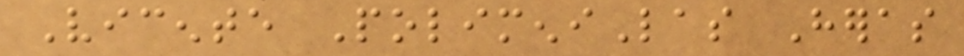Vicente PolimeniLas Heras
